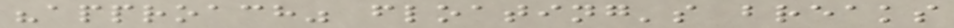"approach" floating's breaks
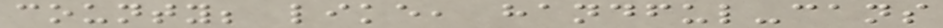county; like, handful-cans
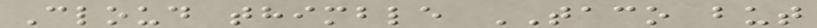Cloud thimble TACO but
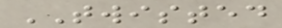TWISTED
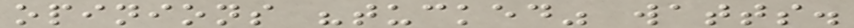opinions "tucked" watts.
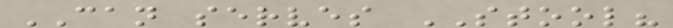CAN serves STOOL?
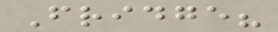Fridge?
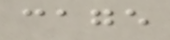cage
